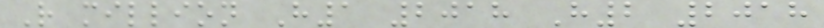R million H1 2018 H2 2018
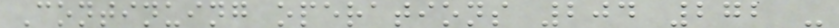Continuing operations 204 272 -
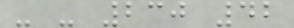- - 230 42
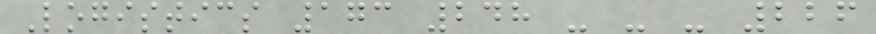Logistics 173 248 - - - 226
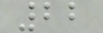22
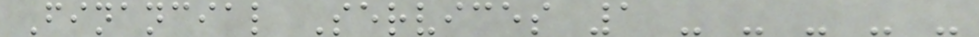Financial Services 1 - - - - -
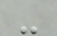-
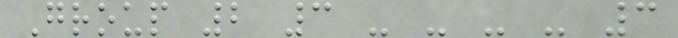Group 2 3 - - - - 3
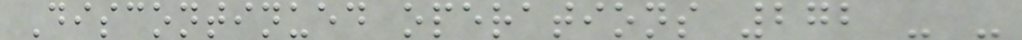Discontinued operations 272 - -
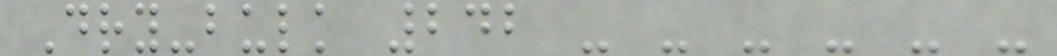Dry-bulk 242 - - - - - -
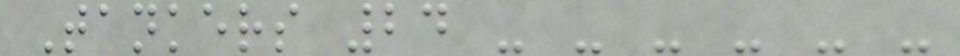Tankers 24 - - - - - -
